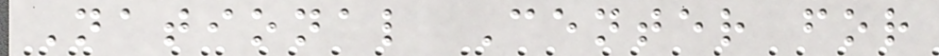National Center for
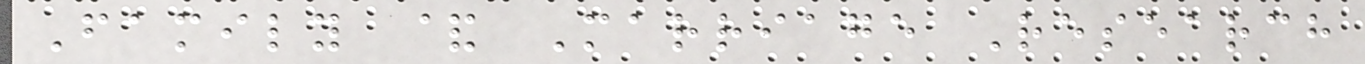Family & Marriage Research
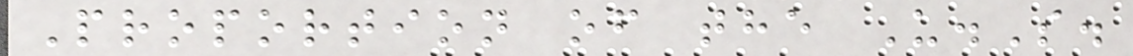Proportion of the U.S.
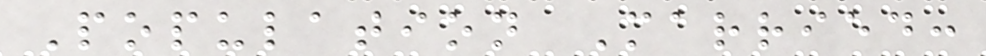Population Married:
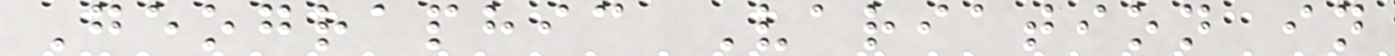Geographic Variation in
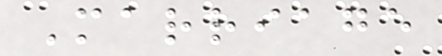Marriage
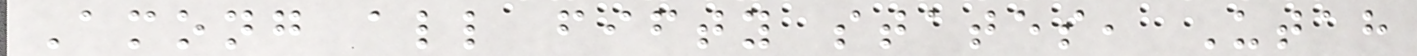Among all fifty states, Utah
